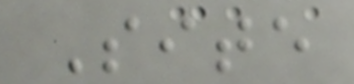Site
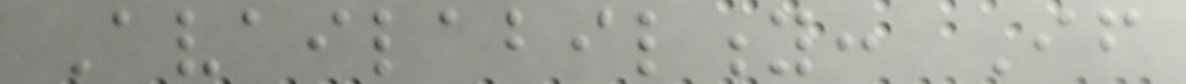Availability: If
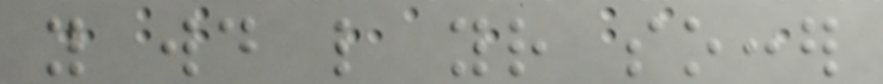you would like your soccer
